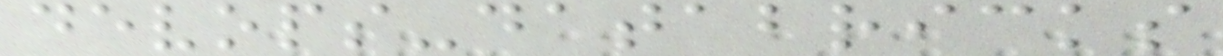devops-databricks
